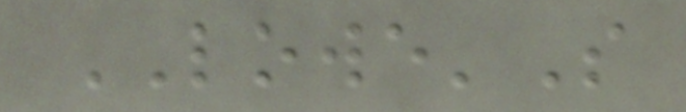LOWE'S
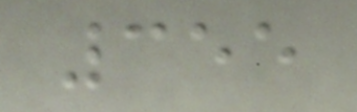355
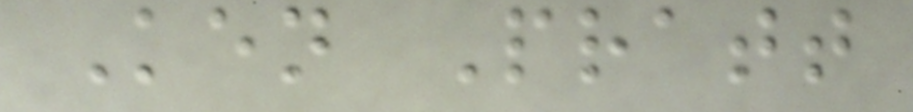Ken Pratt
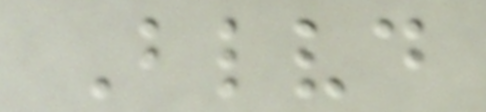Blvd
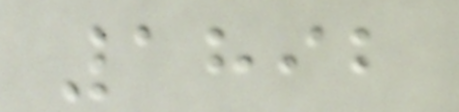1892
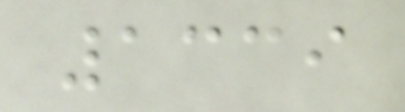1339
